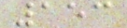153
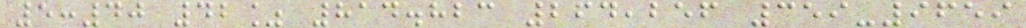5:40 42% 814.823 264,256 359-9659
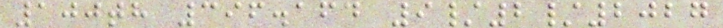100th 396.164 9/2/2027
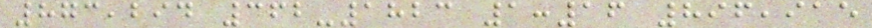873,294 362-1823 1:16 896,915
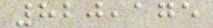820,175
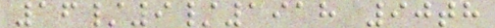16/9/1918 90th
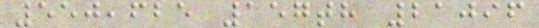550,625 157th 21096
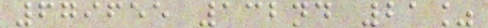679655 132nd 21%
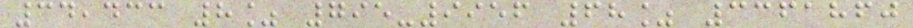34,433 8% 795-9956 68% 3361860
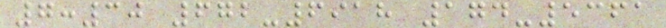7:30 672-6918 174-5361
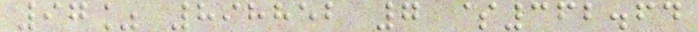97% 898852 7 $362.64
